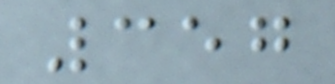357
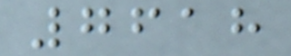7618
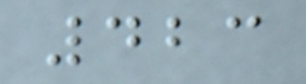423
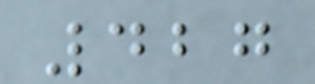427
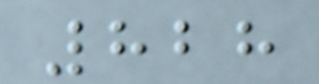828
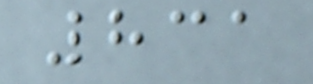831
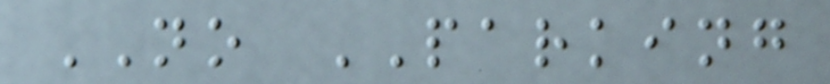NO PARKING
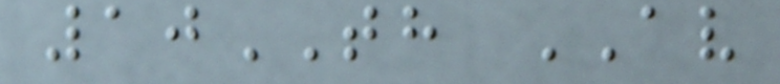10TH AV
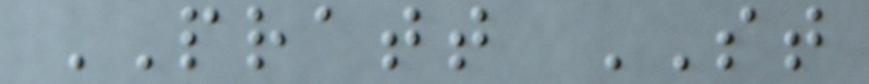PRATT ST
